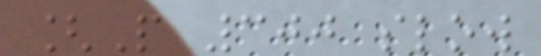[P 300 slow
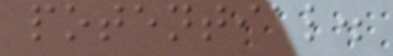potential.
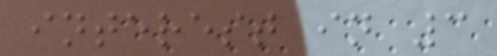interest in 3
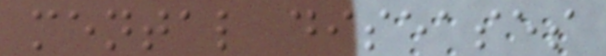mental diseases
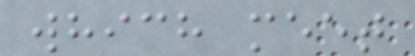which meet
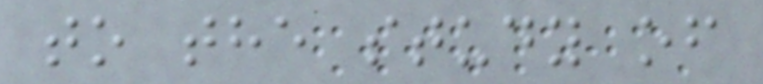to the study of
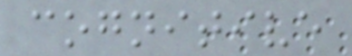cognitive
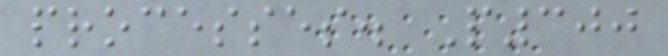processes. P300
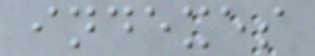indexes
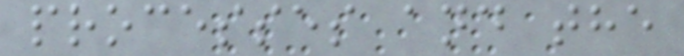processes and the
